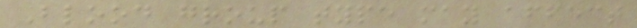Blood group type may affect
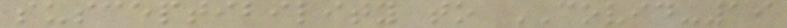susceptibility to COVID-19
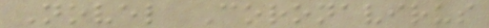Novel Coronavirus
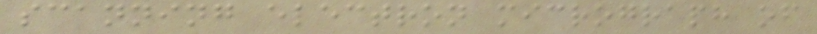scanning electron micrograph of
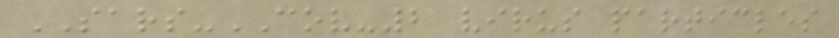SARS-COV-2 virus particles
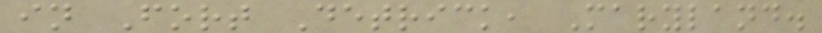in Fort Detrick, Maryland.
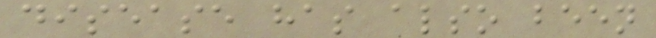disease has also been
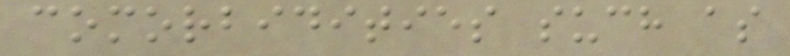comorbidities such as
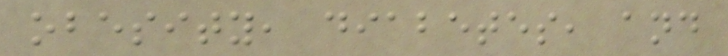obesity, diabetes, and
